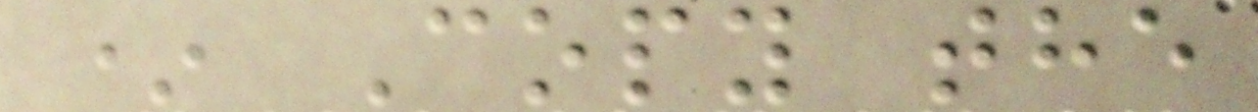* Copy the
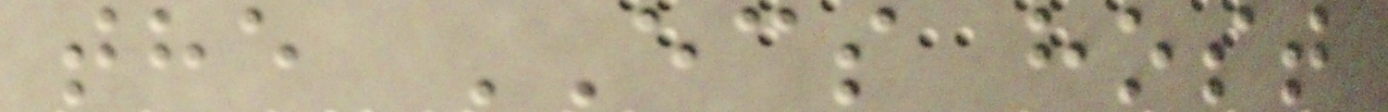the ECS host
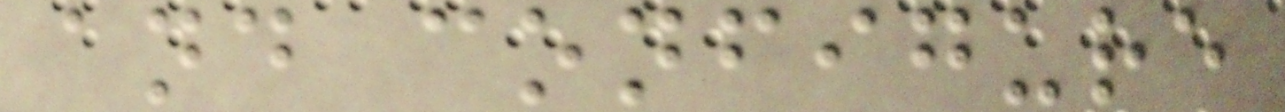and configure
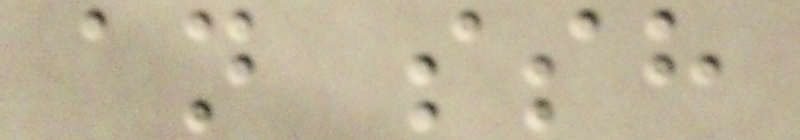an ssh
